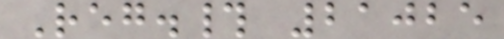Reg.# 21025
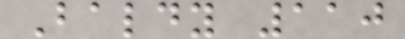Baldy 110
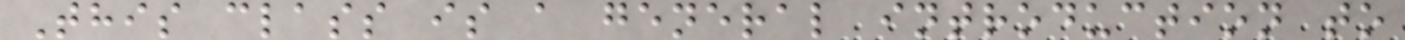This class is a general introduction to
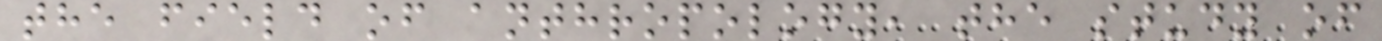the field of anthropology, the study of
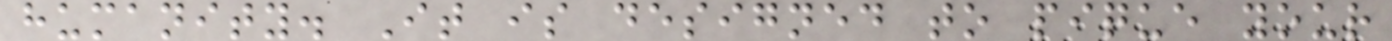humanity. It is designed to pique your
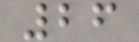26
